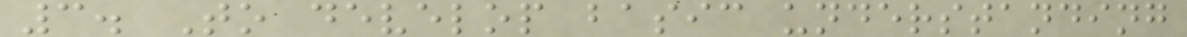3. To develop basic understanding
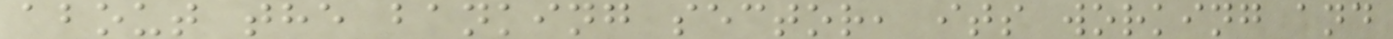about the banking sector, its working and
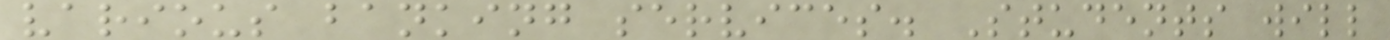various banking services. Students will
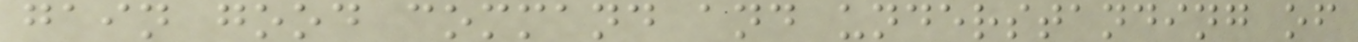gain good command and understanding of
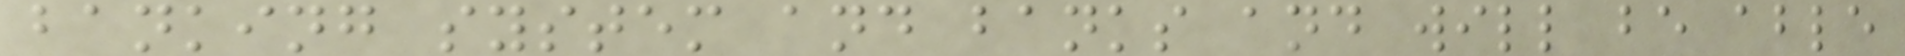banking system and banks and will be able
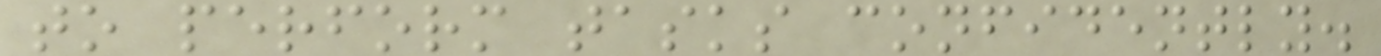to perform tasks confidently.
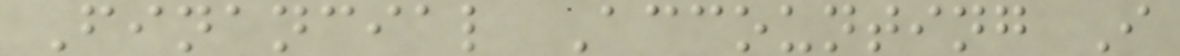Financial Accounting I
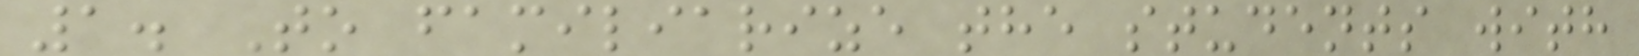1. To familiarize the students with
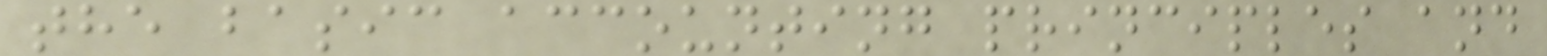the basic accounting principles and
